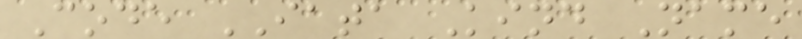Code IATA Kind Name
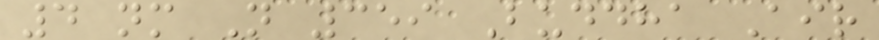4 nm N 359 Buddha Air
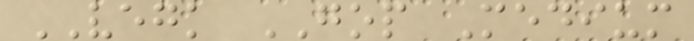VEGK GOP Medium
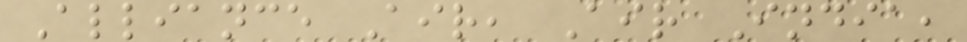Alliance Air, Air India,
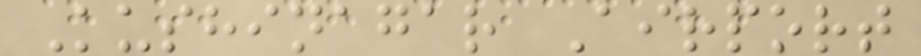Kushinagar Airport
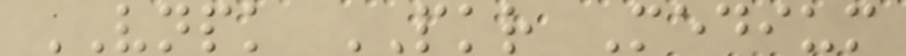VNPK PKR Medium
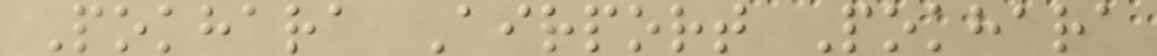Pokhara Airport Pokhara
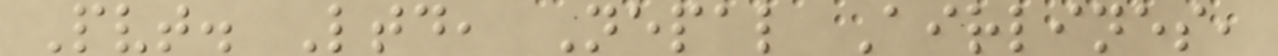Pvt. Ltd, Nepal Airlines,
